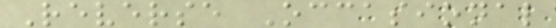Reverse Occasional
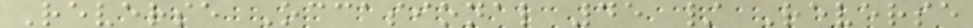Reverse Occasional 45 / Reverse
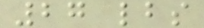27 lbs
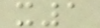x1
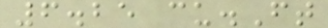6.25 cu.Ft
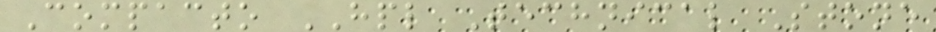Compacto HPL Technical Stone
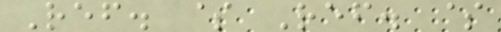Ref. $ Ref. $
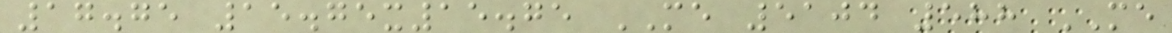17.75 15.75x15.75 ME 5104 588 ME
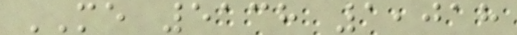ME 5138 1,018
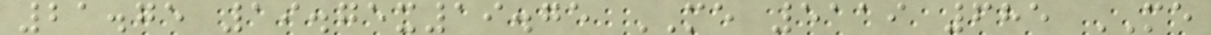21.75 19.75x19.75 ME 5119 685 ME
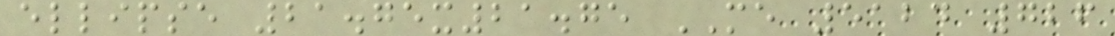ellipse 21.75x21.75 ME 5124 726
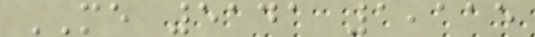ME 5141 1,115
